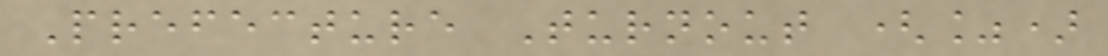Prefecture Turnout (%)
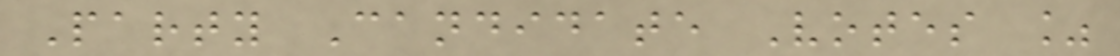Party Candidate Votes %
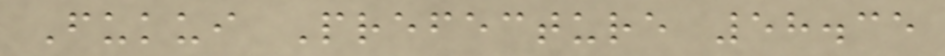Fukui Prefecture 58.35
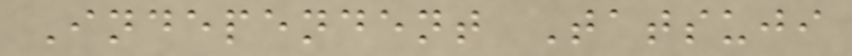Independent Tatsuji
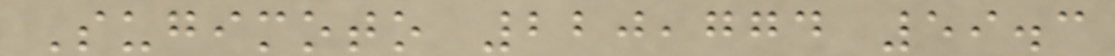Sugimoto 220,774 59.3
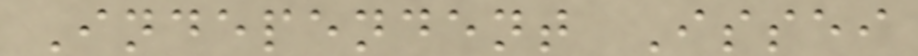Independent Issei
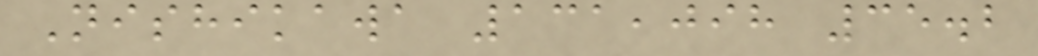Nishikawa 131,098 35.2
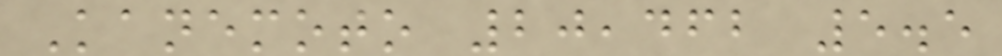Kanemoto 20,462 5.5
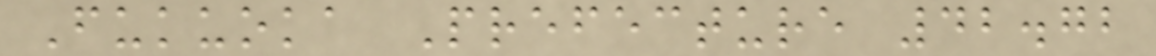Fukuoka Prefecture 42.72
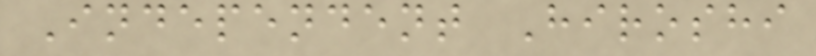Independent Hiroshi
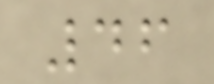46
